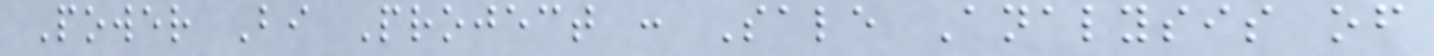Power Bi Project : Sale Analysis of
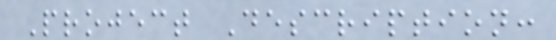Project Description:
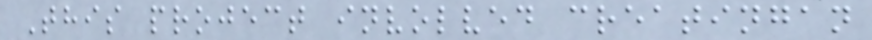This project involved creatingan
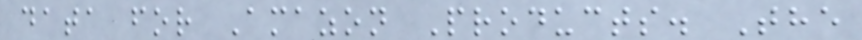data for Amazon Products. The
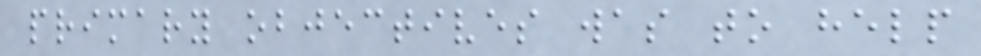primary objectives was to help
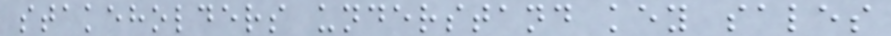stakeholders understand key sales
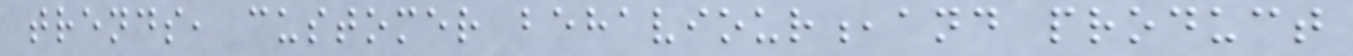trends, customer behaviour,and product
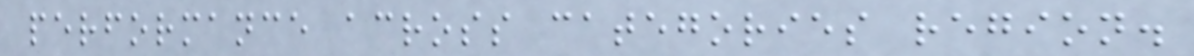performance across categories region.
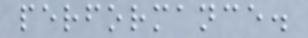performance.
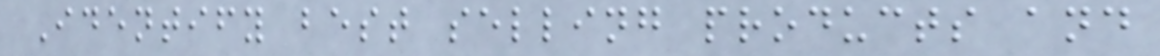Identify best selling products and
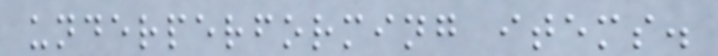underperforming items.
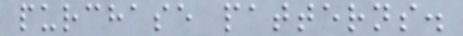purchase patterns.
